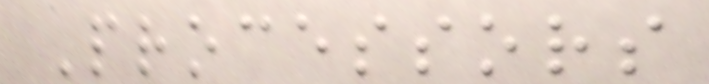Processors
